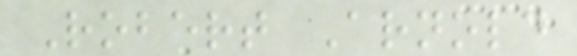Robert Arnold
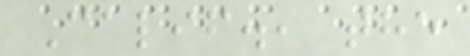Calif., the
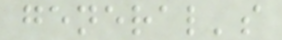general's
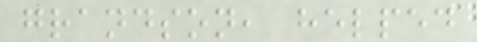grandson, helped
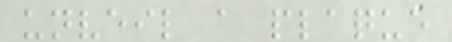unveil a plaque
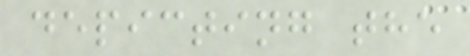depicting the
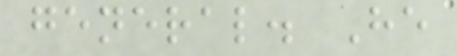general. He
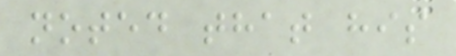noted that his
